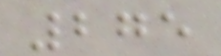275
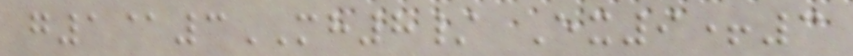g1@3MH8/ Ex9+3
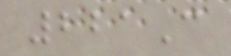221C
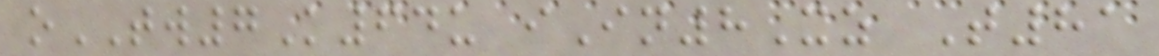oTW7K64u iIn8Xz T81
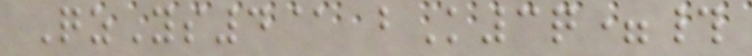QzYs4@ bK3q=#
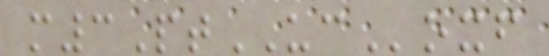m3PtUCoxf
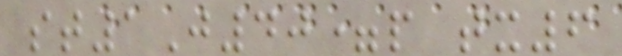st1J40=p tx6
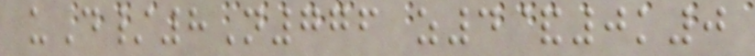uD/8N776 z4&0k0
